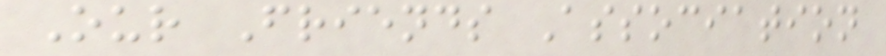Our Friends Association
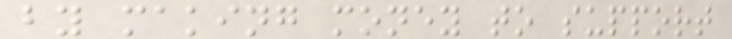by making money to support
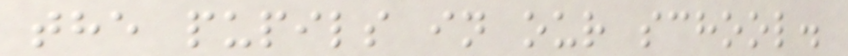the pupils in our school.
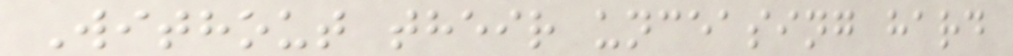Without their unceasing hard
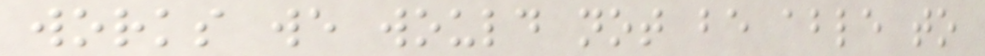works we would not be able to
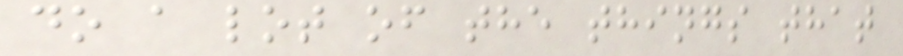do a lot of the things that
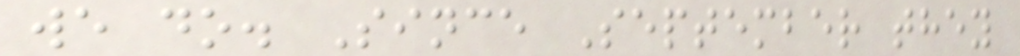we do. Since September they
